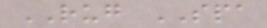RUG SPA
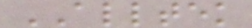ALLTEK
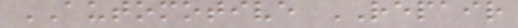AUTOMOTIVE REPAIR
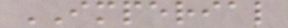IMPERIAL
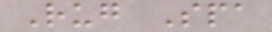Rug Spa
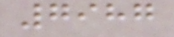7987
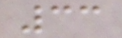33
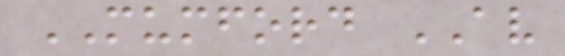MUMFORD AV
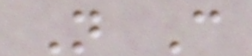N C
